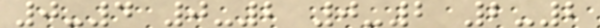0-4 0-2 0-2 2-2
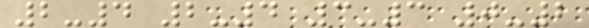2-4 2-4 3-3 0-2
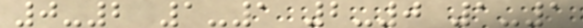0-2 1-1 2-0 1-1
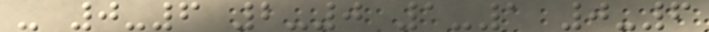- 0-6 2-0 1-1 0-6
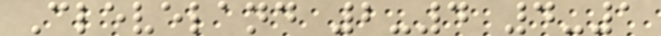Cleveland 2-4 4-1
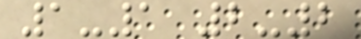1-1 2-2
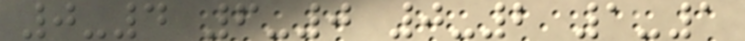0-4 6-0 0-2 1-1
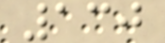130
